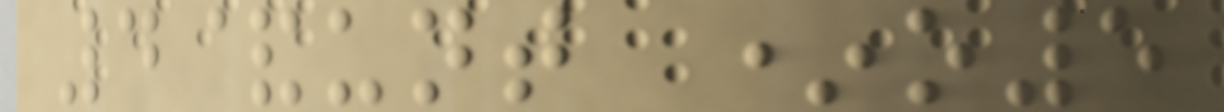4&unt *o5
